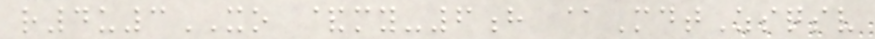r4u3XO &my-6h @MdtZsqsv
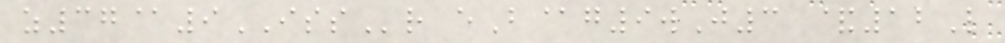z37@9ISSr eB@g9wJ3 &12L
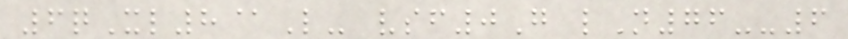6qXl8@L- vsf0G lN76--6
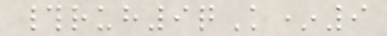#ruh9qK*9
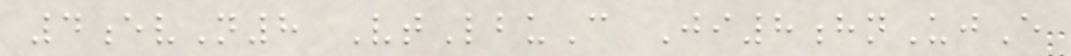4evN8 VtLbuC Ji8hnUjE
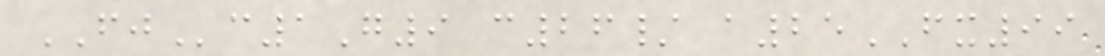FJc1G9 c26/ a25FX99
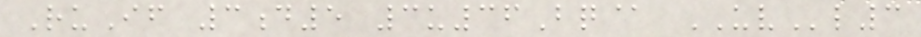RuIf 3d5 3u36Bq@ UVl3
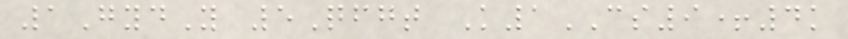1GydY 5Qfgt K1CS9+4k
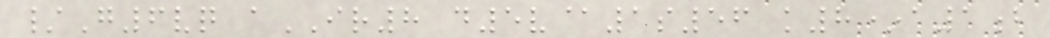/G6vq aIR8 d5v@1s56 k8*a1b
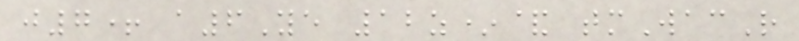j7+ a6Ye 12z*& tmWacR
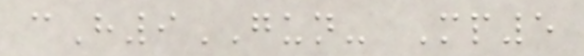cH9GUN- Mp5
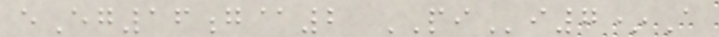eEg16g@2 PIi7*A
